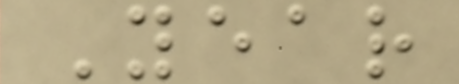Year
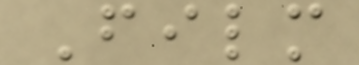Film
